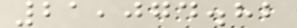21,074.82
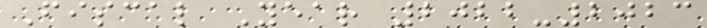Fiscal Year 2022-2023
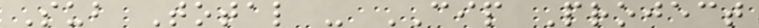Sub Total - CIP Project
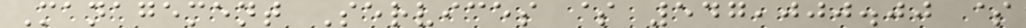Management Services $ 547,000.00 $
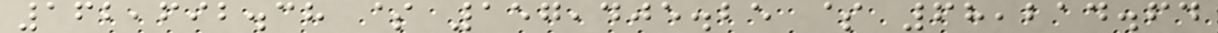162,692.38 $ 157,405.25 $ 68,214.64
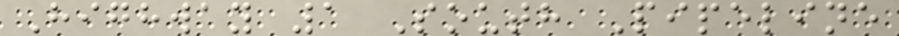Highway 1 South Pipeline
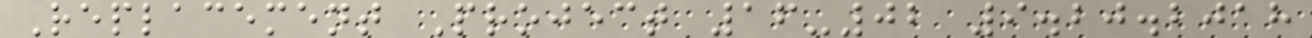Replacement Project 16-02 9.20.2018
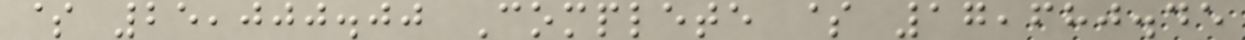$ 25,000.00 Complete $ 17,680.45
